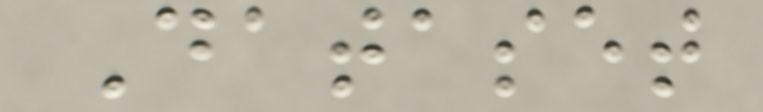Dataset
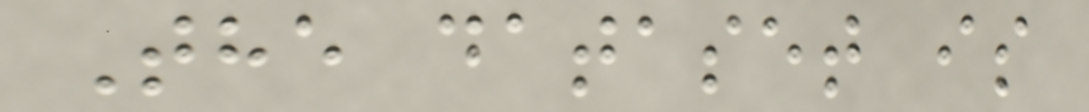The dataset is
